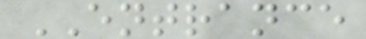ENTRANCE
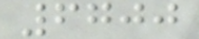6700
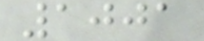1001
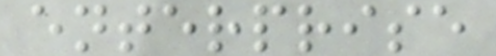enterprise
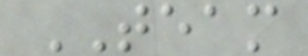TEAM
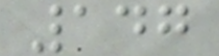147
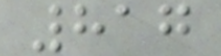817
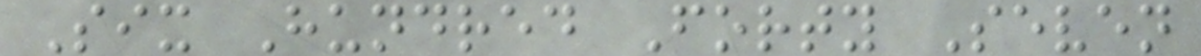Six Hundred Forty Seven
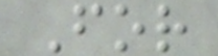For
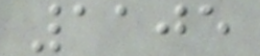1105
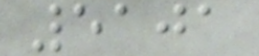5101
